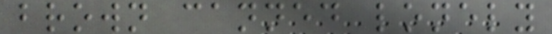brown canned lonely
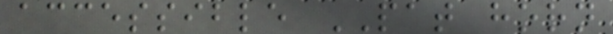accessible PAT horn
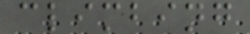climbing
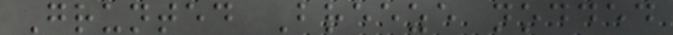Grunted Breeze nodded
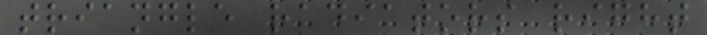triangle radiators right
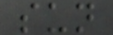sun
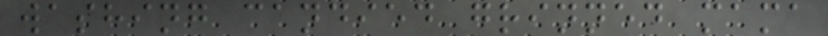washing candied grinned mama
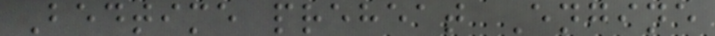Bedtime preheat Engine
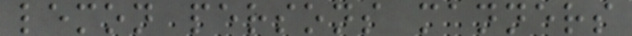lemon persons manners
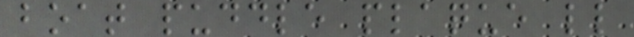boat puddle plaque ll
